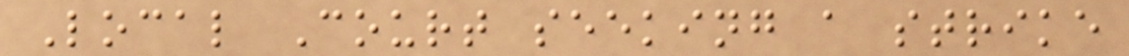Local Court seeking a strike
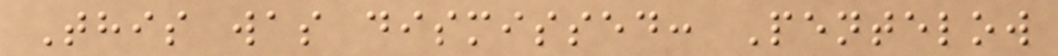This was dismissed: Pentelow
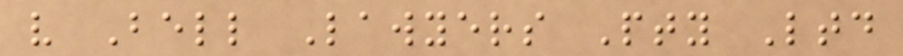v Bell Lawyers Pty Ltd
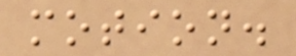motion.
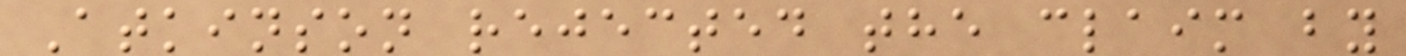Atkinson rejected the claim by
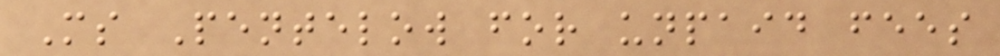Ms Pentelow for unpaid fees
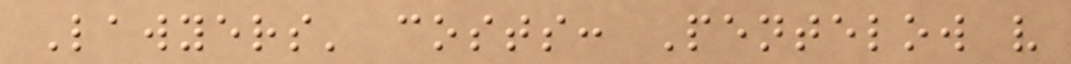Lawyers' costs: Pentelow v
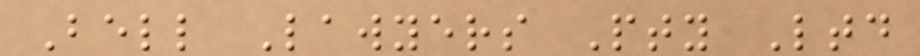Bell Lawyers Pty Ltd
